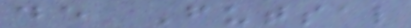de Futsal
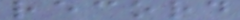record
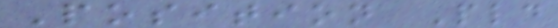Position Pld
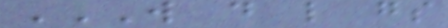W D L GS
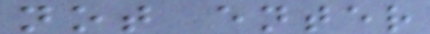not enter
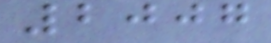2007
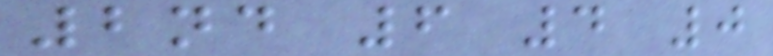2nd 6 4 0
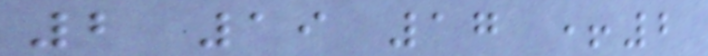2 19 17 +2
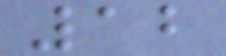12
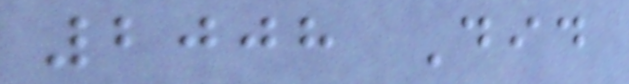2008 Did
